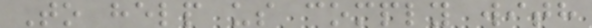To help us comply with
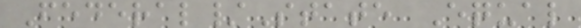Federal/State Equal
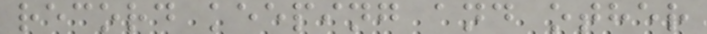record keeping and other
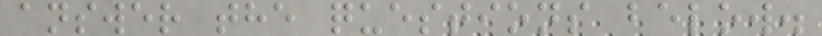answer the questions below.
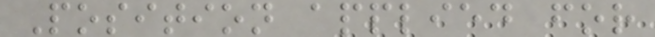Position applied for
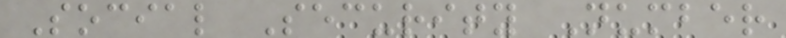Social Security Number
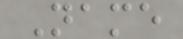Name
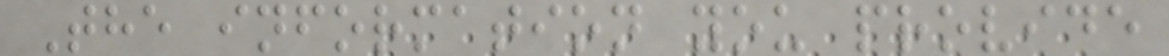The information you provide
